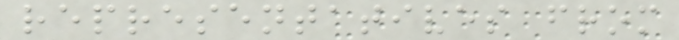representatives from
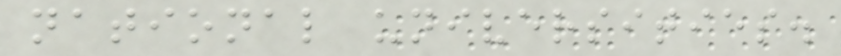national universities.
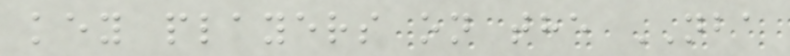key players on the NBA
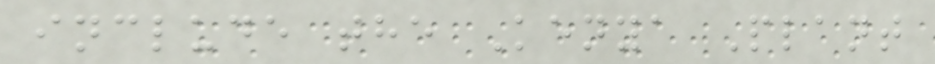include the Kenya Plant
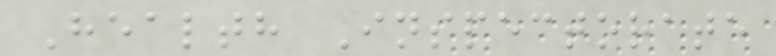Health Inspectorate
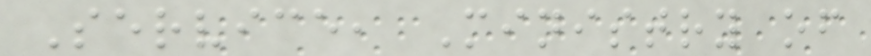Service, Ministry of
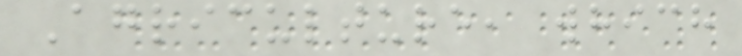Agriculture, which
